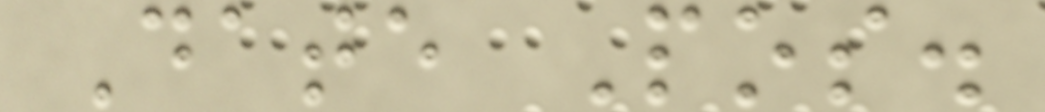Date Pos.
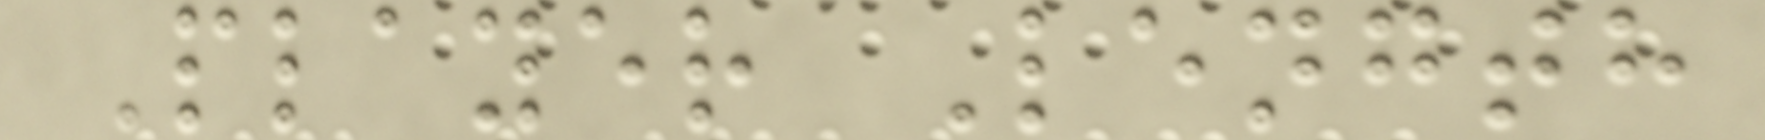Player Length
